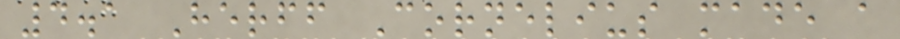4.1 Herff Cornelius made a
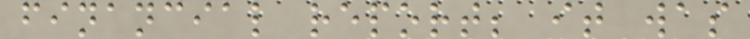financial report; it was
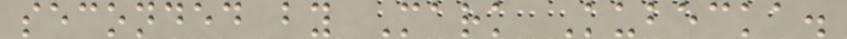seconded by Mark Kubecka.
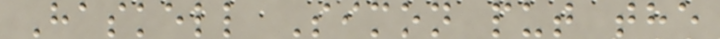Haskell Simon put the
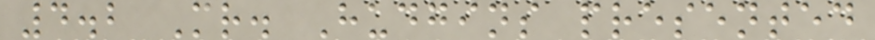4.2 Mr. Hudgins presented
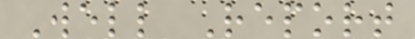Well Report
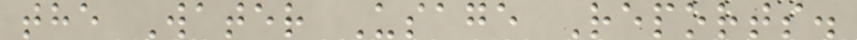the Water Usage Reports.
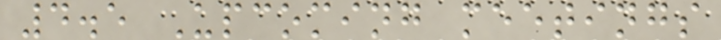4.5 Upcoming meetings
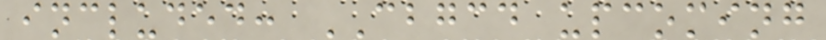included: CBGCD upcoming
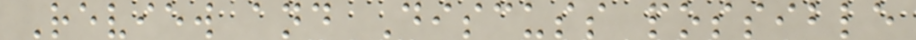Review and Discuss possible
